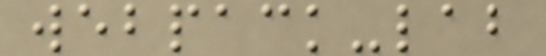webpack-lab
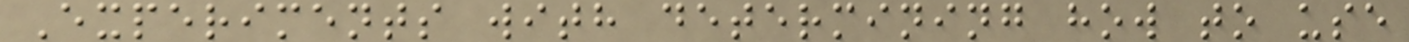Experiments with determining how to use
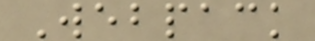Webpack
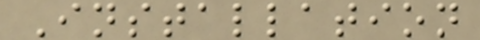Installation
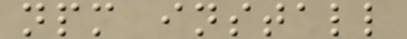npm install
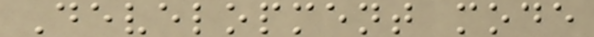Development mode
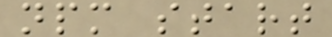npm start
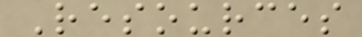Resources
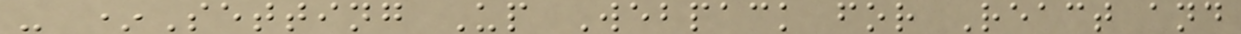- *Setting Up Webpack for React and
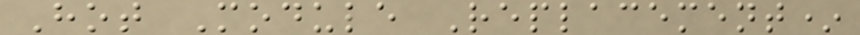Hot Module Replacement*
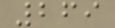269
